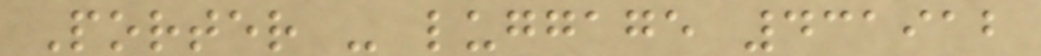Porter - luggage 431912
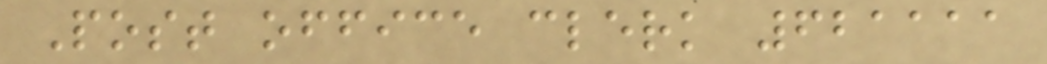Post office clerk 621111
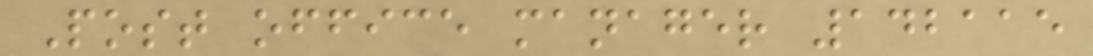Post office manager 142115
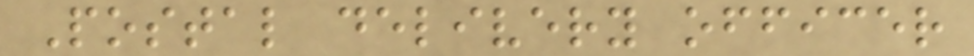Postal delivery officer
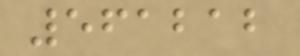561212
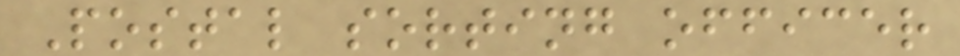Postal sorting officer
